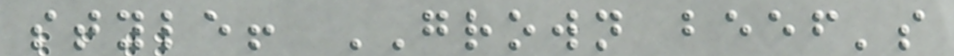style! GROWN beef's
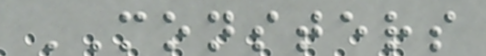MONSTERS
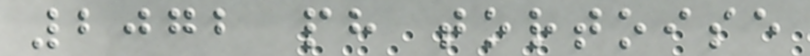2072 ph tortoise
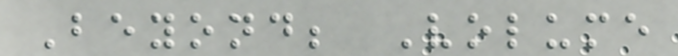Beyond; Volume
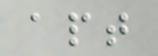apt
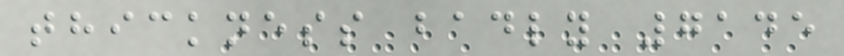thickness badly 7145
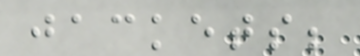jackets;
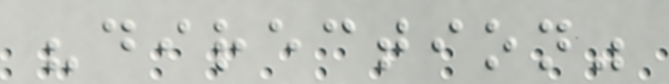"direction"
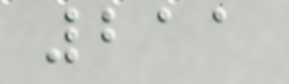211
